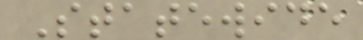Statewide
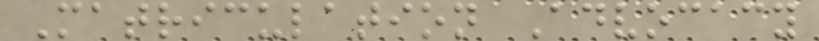Matriculation Advocacy
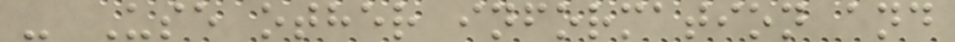- Use other information and
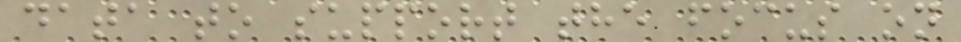data to support the focus on
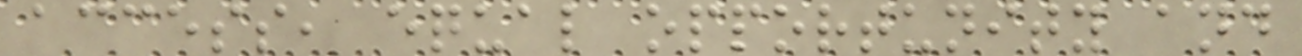access, equal opportunity and
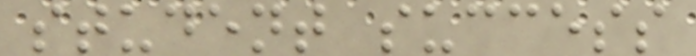student success
